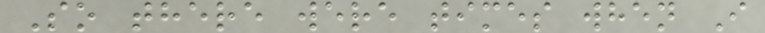So there were times when I
